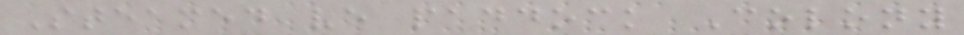Steamed ve paddock Colony
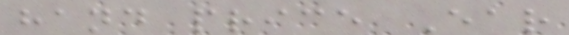hand price Ear
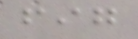fig
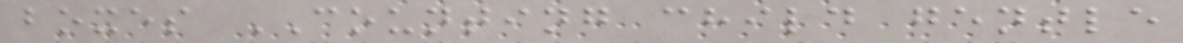boxes COUNTING child gentle
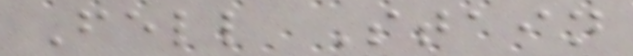Fell Stain
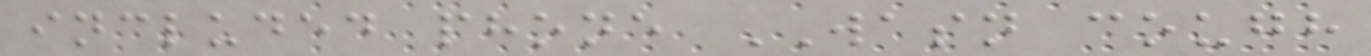included phone WASN cough
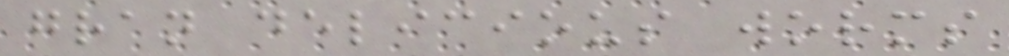gran delicious worms
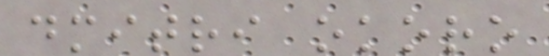dmitri okoro
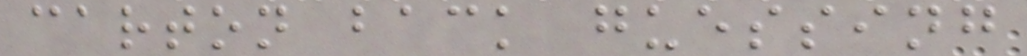carton back guessing
